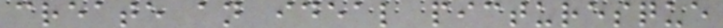create an ideal picturesque
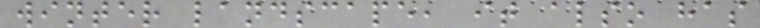winter landscape, it also has
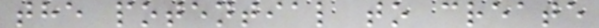the potential to create
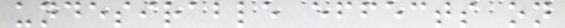undesirable effects on
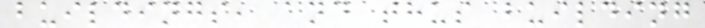buildings, and thus building
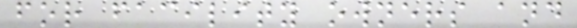for facility owners and
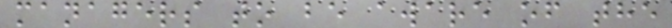managers to be aware of the
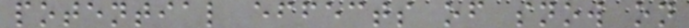potential effects of snow on
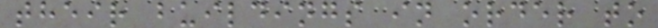their buildings in order to
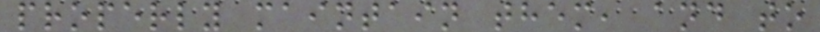properly maintain them, and to
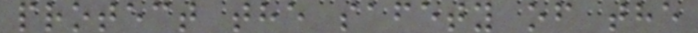protect the safety of the
